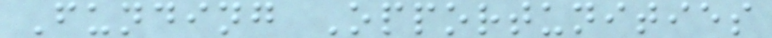Funding Opportunities
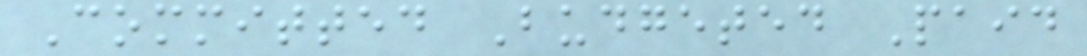Committed Budgeted Paid
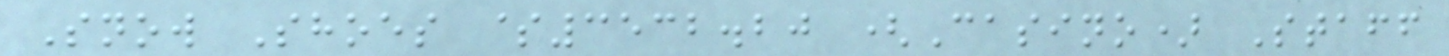Snow Shoes $3532.20 (Casino) Staff
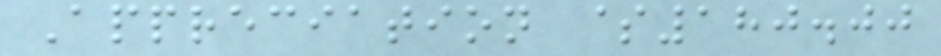Appreciation $180.00
